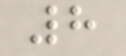8
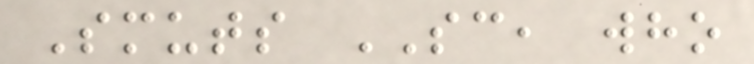Smuts SC, who
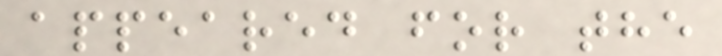appeared for the
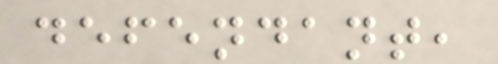defendant,
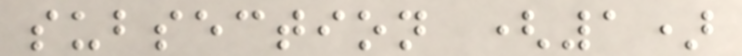subsection (1)
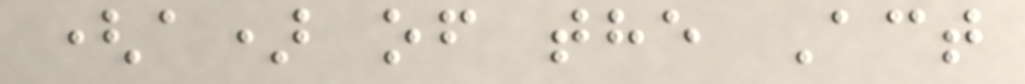(a) of the Act
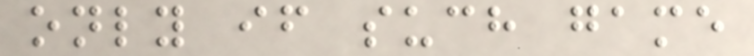only if such game
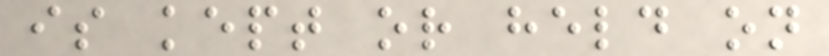is kept or held on
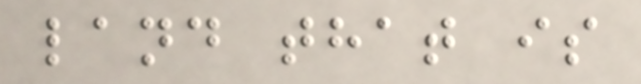land that is
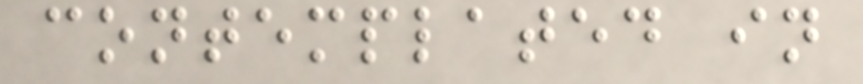contemplated in
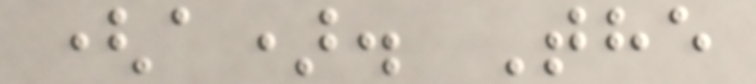(a). The
